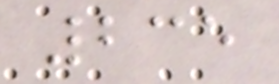235
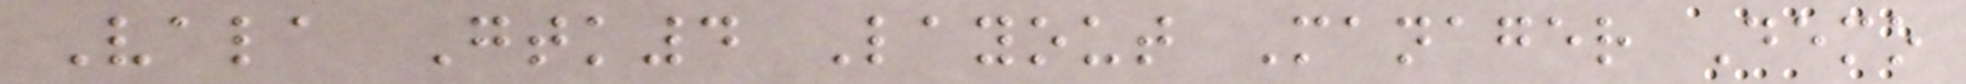Vala Gtk4 Layout Manager Demo
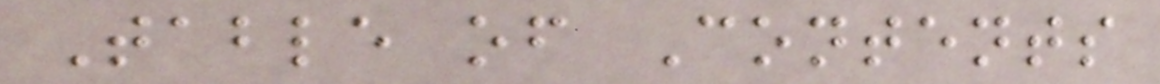Table of Contents
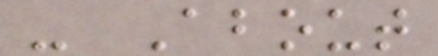- About
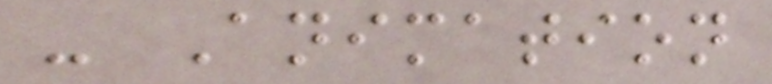- Animation
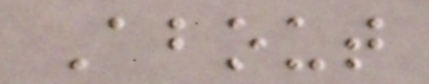About
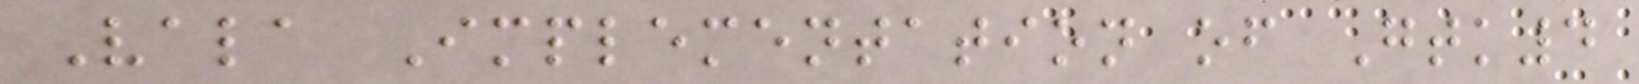Vala Implementation of Gtk4
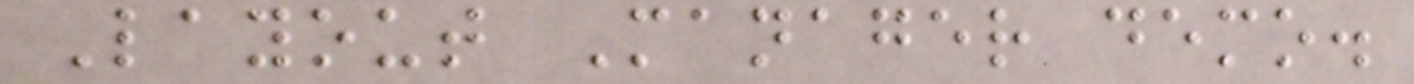Layout Manager demo.
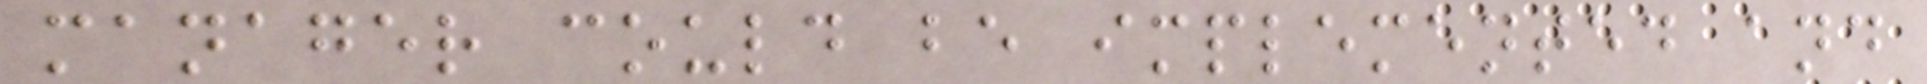manager could be implemented and
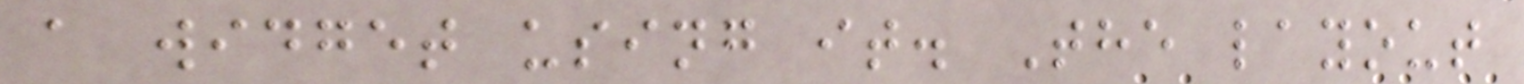a widget using it. The layout
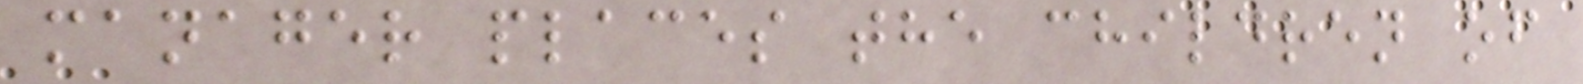manager places the children of
